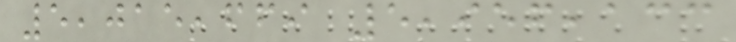5,015,669 5,956,133
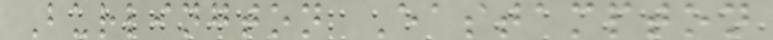Burlington Eastampton
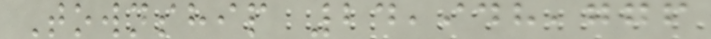Township 24,948,776
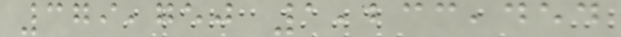379,750 1,233,454
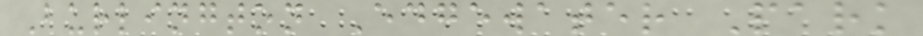Burlington Edgewater Park
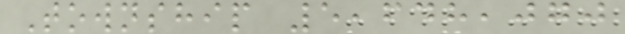Township 5,648,070
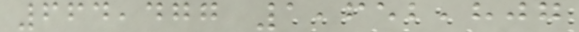664,477 1,652,807
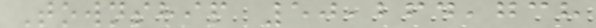Township 50,264,738
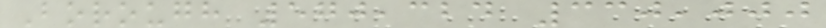Borough 570,324 330,000
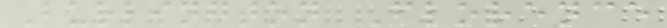Burlington Florence
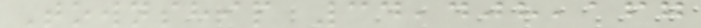Township 34,408,167
